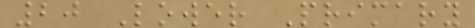20 Lower Primary
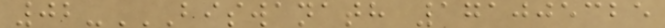02-BISWANATH 171005325
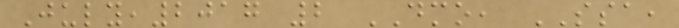July,2017 2 DMO, SSA,
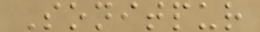Sonitpur
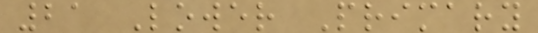21 Lower Primary
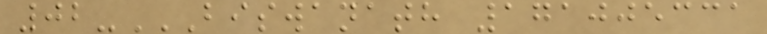02-BISWANATH 171005331
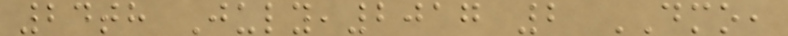24th July,2017 2 DMO,
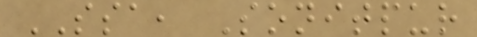SSA, Sonitpur
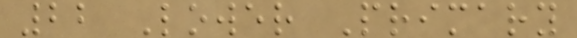22 Lower Primary
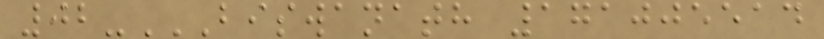02-BISWANATH 171005514
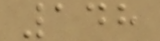148
